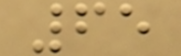65
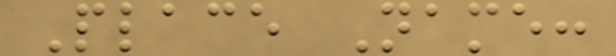Place Name:
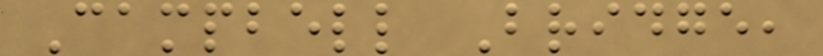Campbell Bridge,
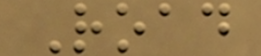Road
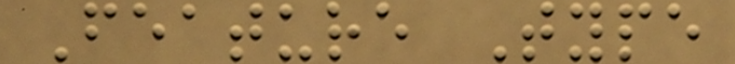Feature Type
